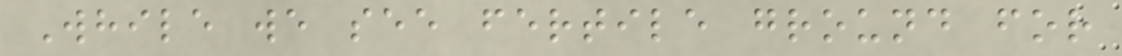While we see fertile ground for
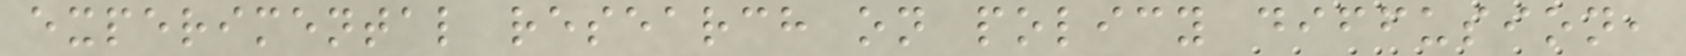experimental research on policy diffusion,
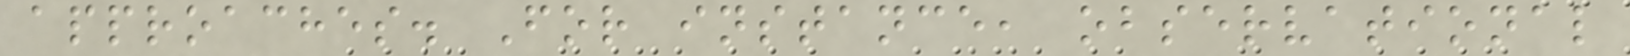approaches. For instance, observational
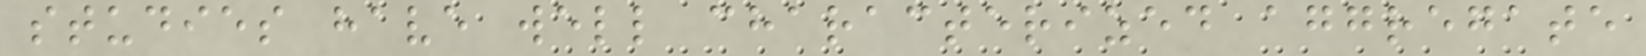studies have well characterized aggregate
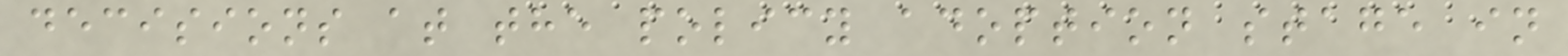decisions at the policy adoption stage in
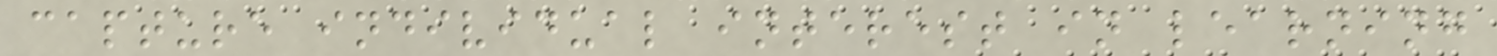capture individual interest in learning
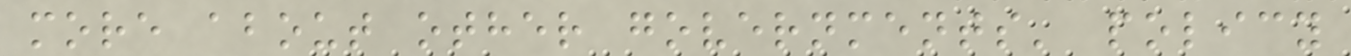more about other governments' policy
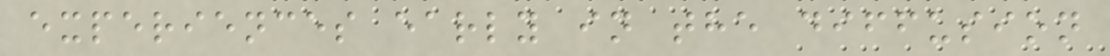experiences early in the diffusion
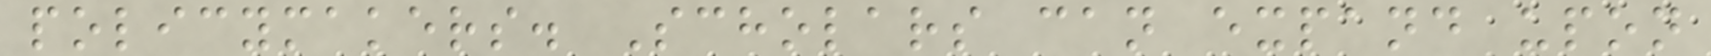policymakers. Scholars can expand upon
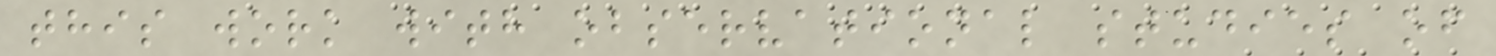this work with observational studies of
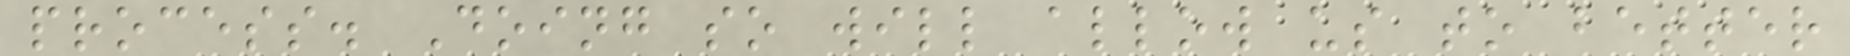process. Doing so will allow us to better
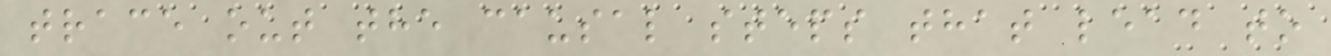trace out the causal steps that lead to
